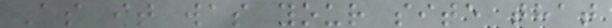As it was your site that
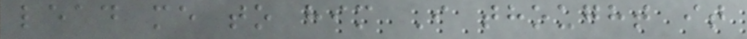lead me to him I thought it
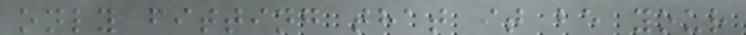only fitting that it be your
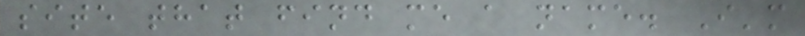site that find me a name. I'm
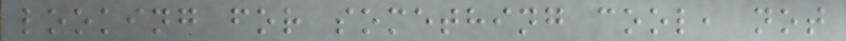looking for something cool, not
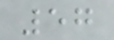57
